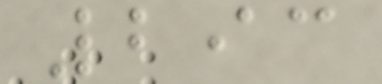293
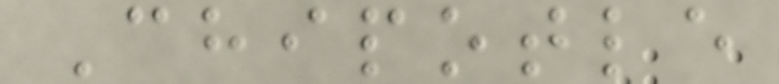Chipotle
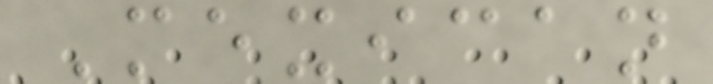Mexican
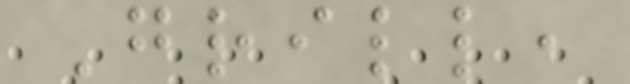Grill,
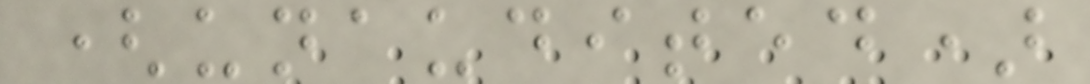(unaudited)
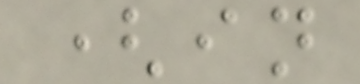(in
